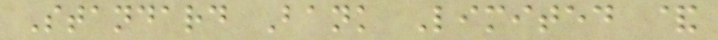Standard Bank Limited &
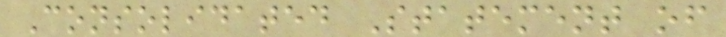Consolidated Statement of
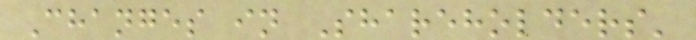Changes in Shareholders'
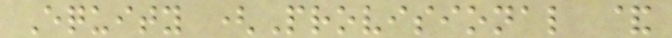Equity (Provisional &
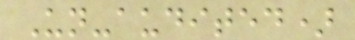Un-audited)
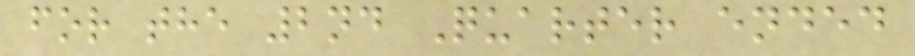for the 2nd Quarter ended
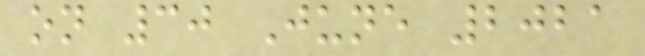on 30 June 2021
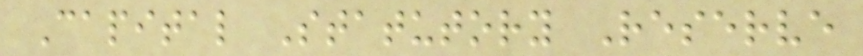Capital Statutory Reserve
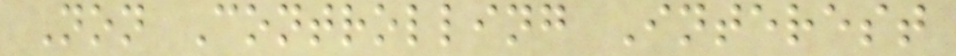Non Controlling Interest
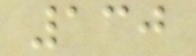130
